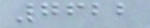7622
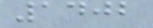1402
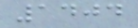1404
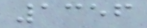1356
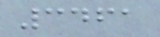3461
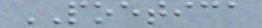POETICA
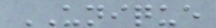UNIQUE
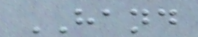HAND
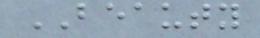BEAUTY
